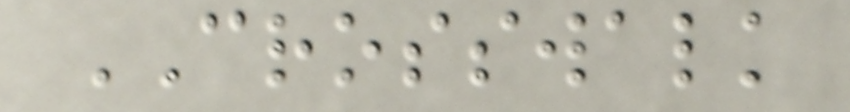CROSSWALK
